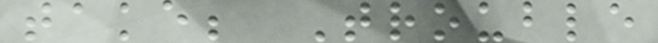take; Trouble
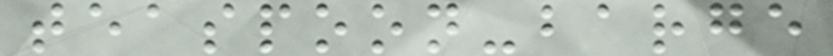teaspoon-barge
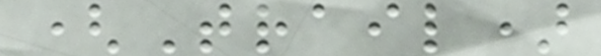(Trail)
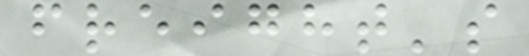freight's
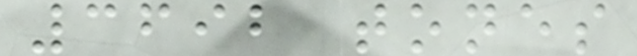3692 tones
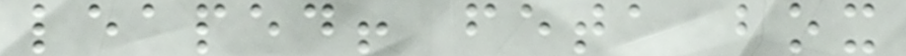leaped! feta box
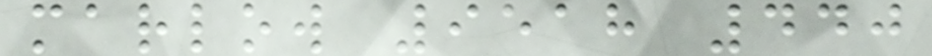marlow 9518 440
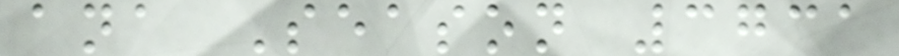ana Season 3731
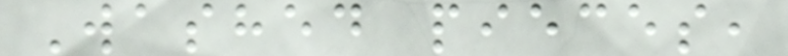Washed pieces,
